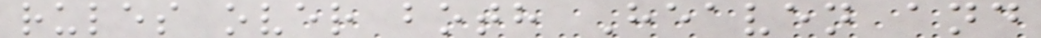rules over both Heaven and
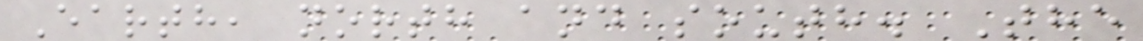Earth, north and south. The
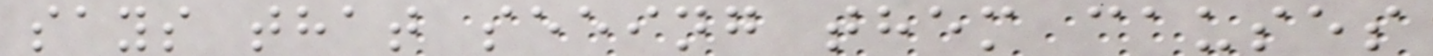says that seeing them causes
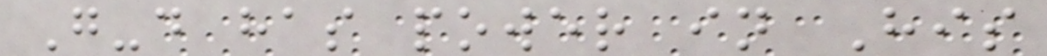G-d has power in His
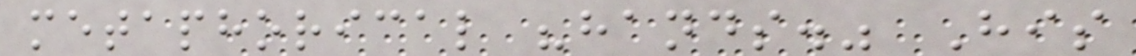metaphorical "hands." His
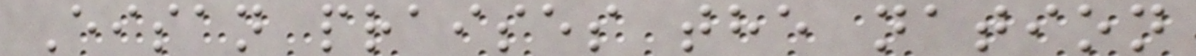Eisan praises the nation
